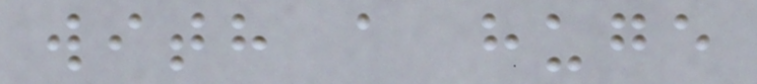with a huge
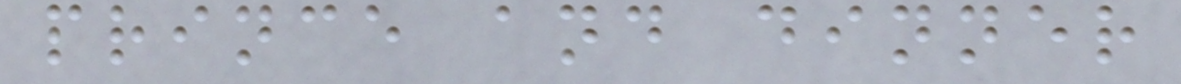prince and dinner
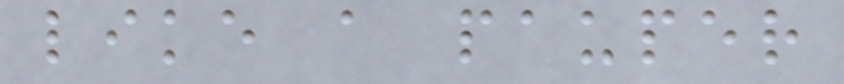like a pauper
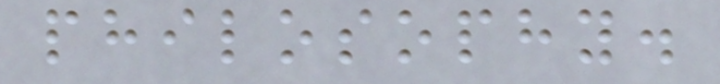philosophy.
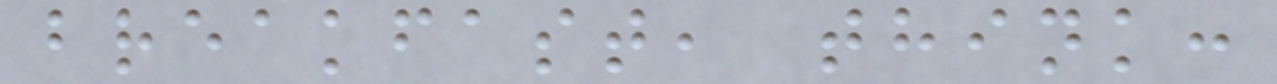breakfast, think:
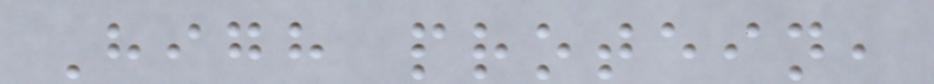High protein,
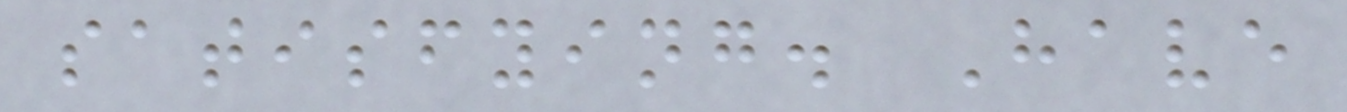satisfying. Have
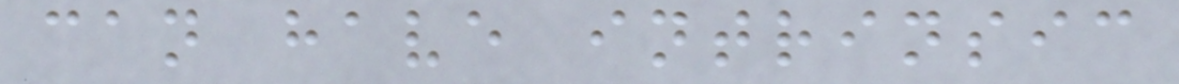can have intrinsic
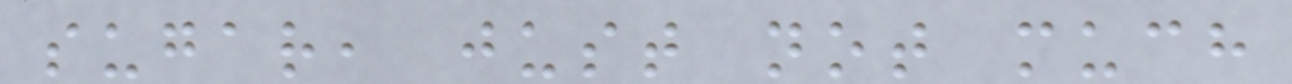sugar, just not much
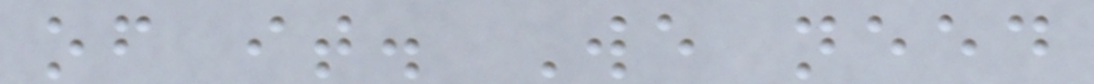of it. We need
